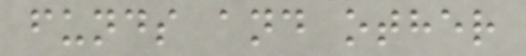funds and other
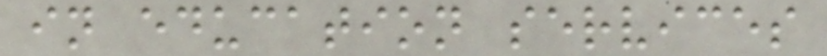in education services
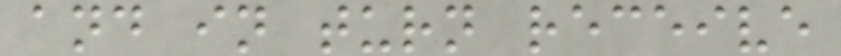and in turn receive
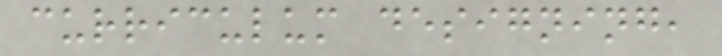curriculum designing,
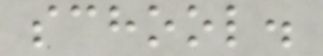school.
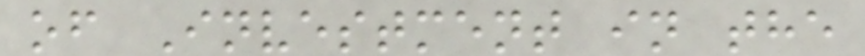of Investment in the
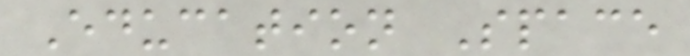Education Space
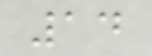14
